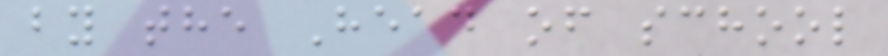by the Head of school
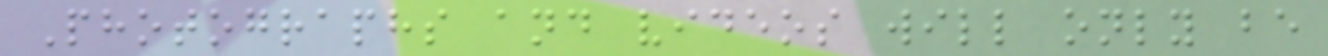Photographs and videos will only be
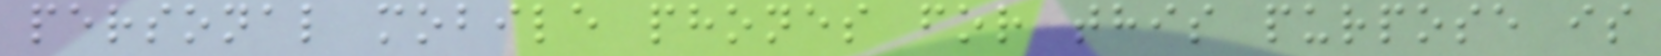personal mobile phones for this purpose is
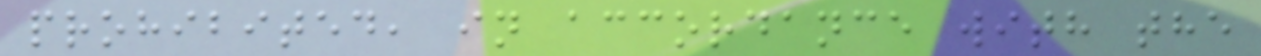prohibited, in accordance with the
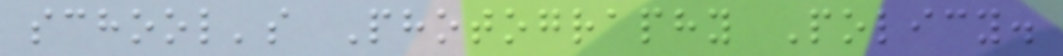school's Photography Policy.
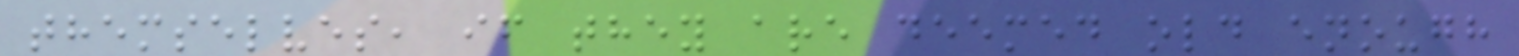themselves, if they are deemed old enough
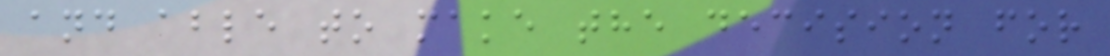and able to make the decision for
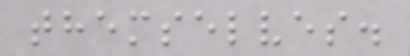themselves.
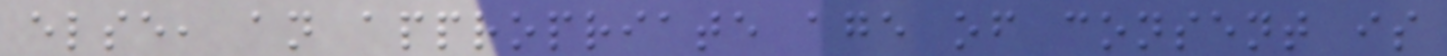else, an appropriate age of consent is
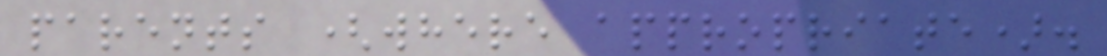parents (where appropriate).
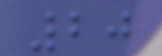20
